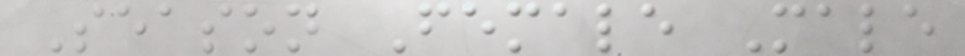Season Female Male
